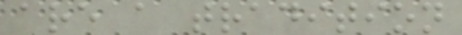are a tradition
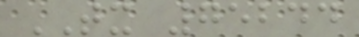TX 75244
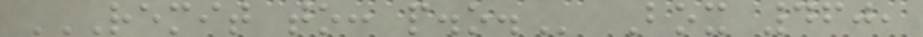REMIT TO: P.O. Box 460,
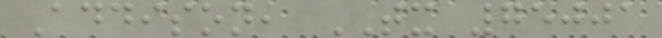Addison, TX 75001
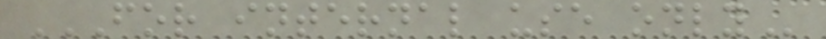FOR INTERNAL USE ONLY
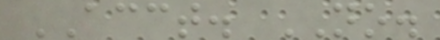ACCT. NO.
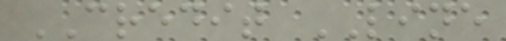CREDIT LINE
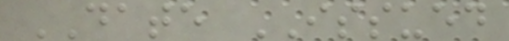DATE ISSUED
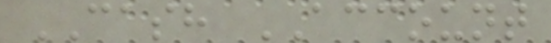CASH ACCOUNT
